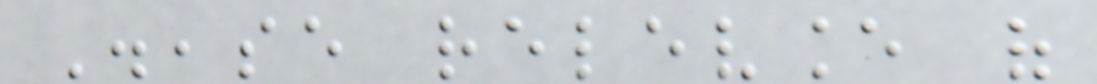Disease relevance of
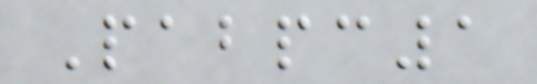Pabpc1
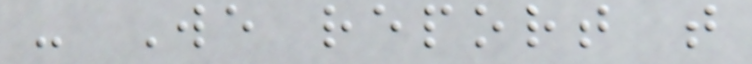- We report that
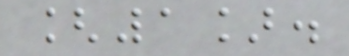[1].
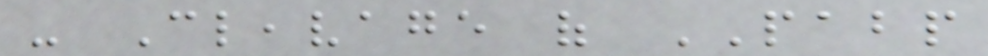- Cleavage of PABP
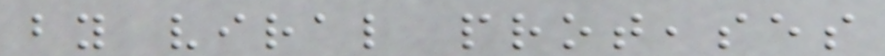by viral proteases
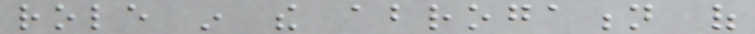role in the abrogation of
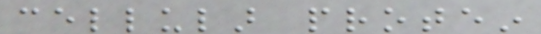cellular protein
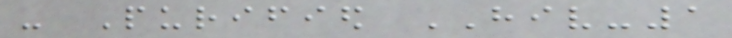- Purified HIV-1
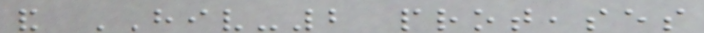and HIV-2 proteases
